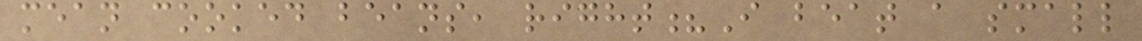mean cooked beans, right?I beat a small
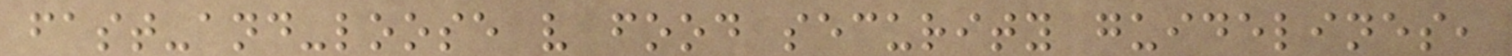fast-and-loose v food security guidelines,
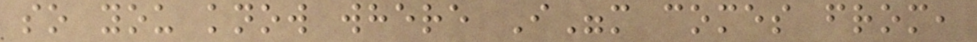so you know where I"m comes from,
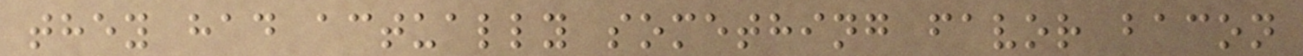they had actually something favor bacon
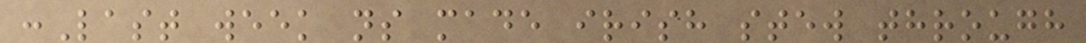:Last week ns made irish stew through
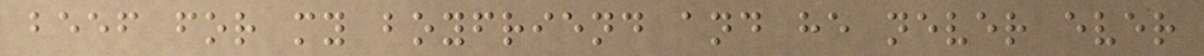beef for my boyfriend and he never ever
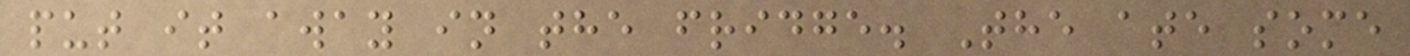put it away in the fridge. The ate some
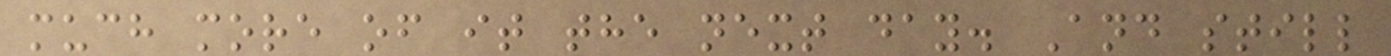much more of it the next day. And still
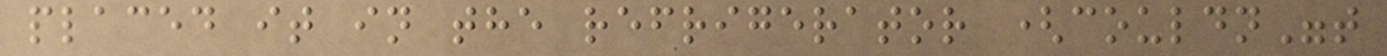placed it in the refrigerator (couldn"t
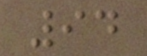94
